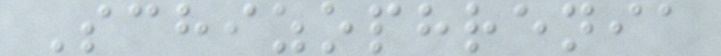Schizophrenia
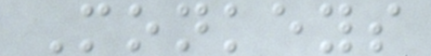Monkeys
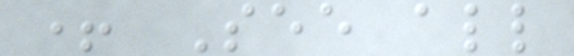+ See all
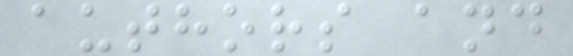authors and
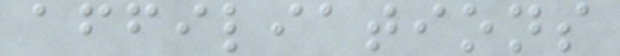affiliations
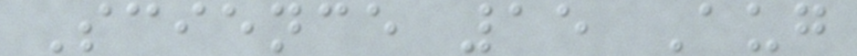Science 15 Aug
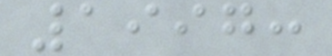1997:
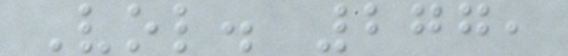Vol. 277,
